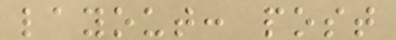layout: post
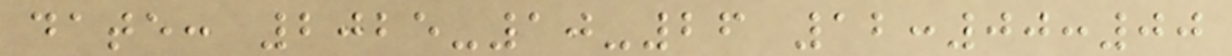date: 2025-10-26 12:00:00
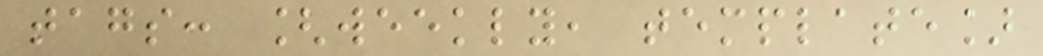tags: [weekly, template]
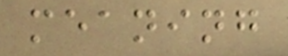meaning
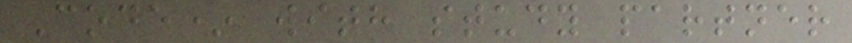Code* with study partner
